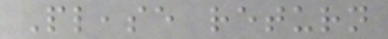Please return
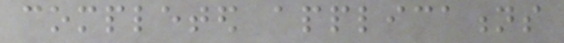completed applications
